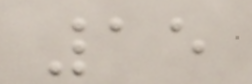15
